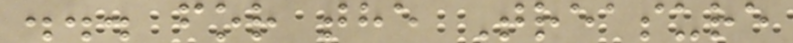... for the Treasure
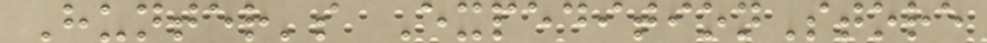Hunter's ExpeditionStore
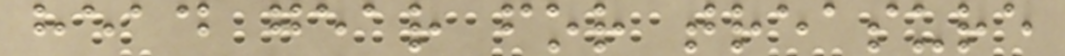head gear for treasure
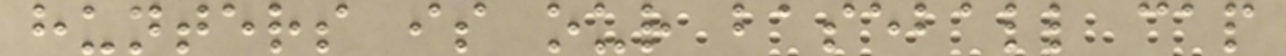hunters is our baseball cap
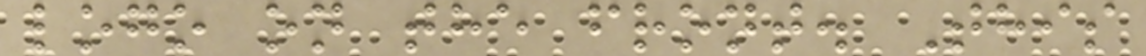logo on the front. This
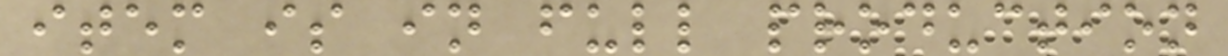item is in full production
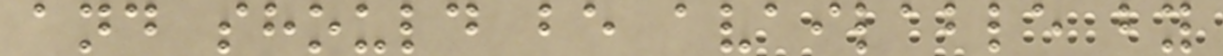and should be available by
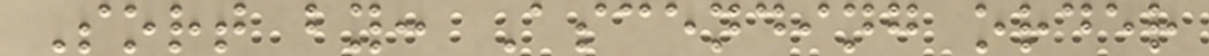Sort by: Ascending order
